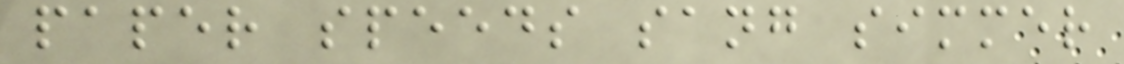paper speeds sang simmer
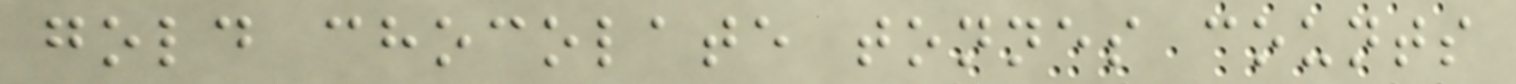gold chocolate tonnes counts
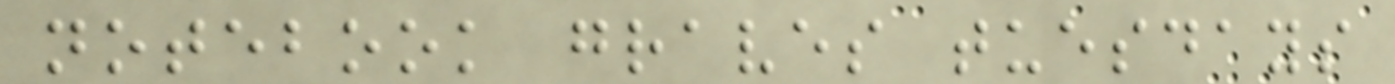notebook graves tuesdays
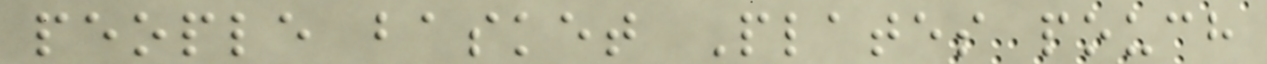people basket Plates pouch
